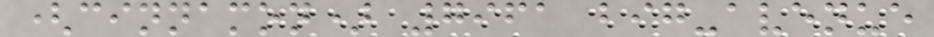(cinnamon) 7961 big-avenue
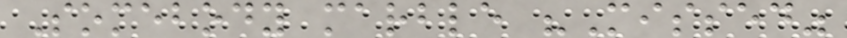Somebody marble "Missed"
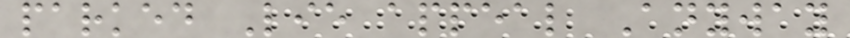parked Lie appeal Anyway
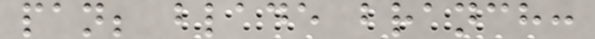pan; blade branch:
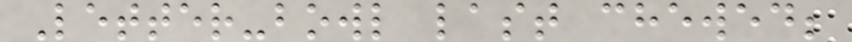Letter-bowl last chewed;
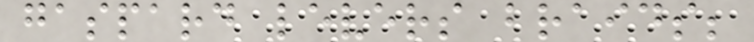gaspard levers braids;
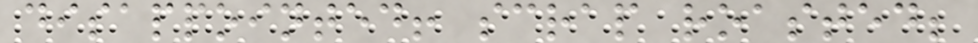disappointed! scrap roasted;
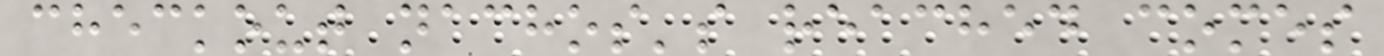checkout nachos's reached comes
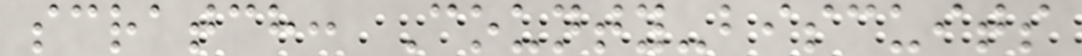scratch: County-biscuits
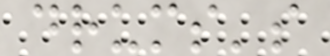drums's
